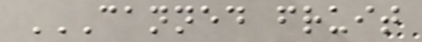CANNED FRUIT
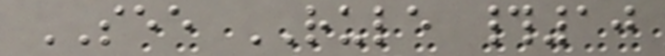SEE RULE #10
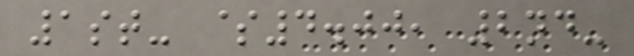1st- $4.00, 2nd-
